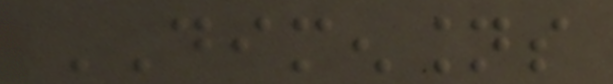DIMENSIONS
